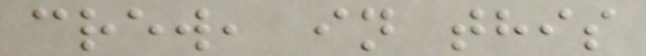crew, in this
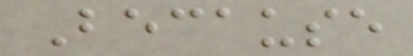Because
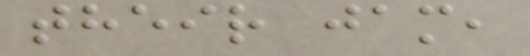their jam,
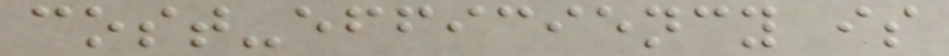cost-efficiency is
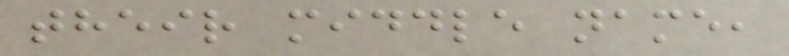their middle name,
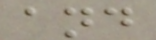and
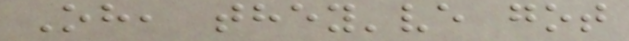Oh, they've got
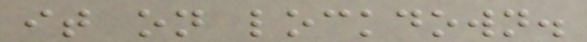it on lockdown.
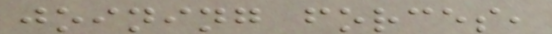joining forces,
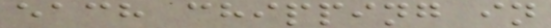each chipping in
